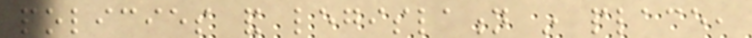policies and legislation in place,
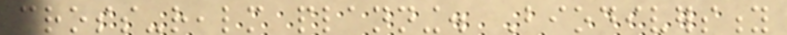cross-realm planning. Biodiversity
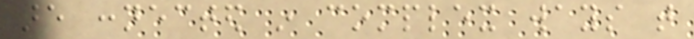are connected in complex ways that
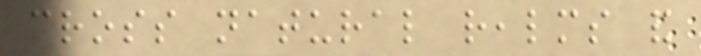cross natural realms and
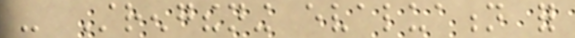- Strengthening evaluation for
